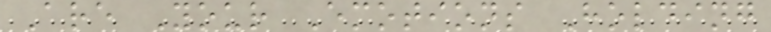Are Your Emotions Holding
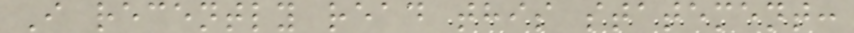I recently read this statement:
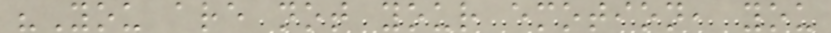"You are not your emotion, you
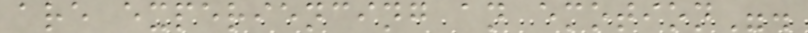are experiencing an emotion".
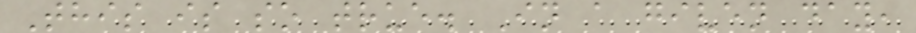This is so true. In a given day,
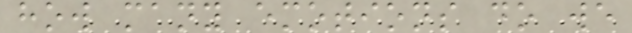how many emotions do we
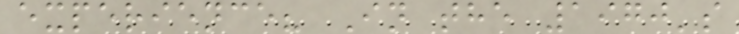experience? In the 1970's
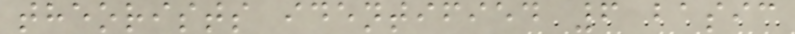theorists identified 6 basic
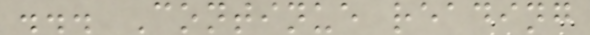... Continue reading
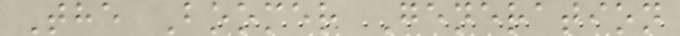The Boomer Generation
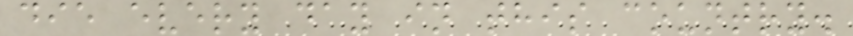die every day in this country.
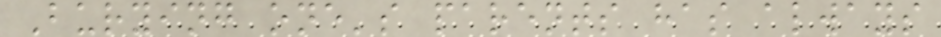Burying one's parents has always
